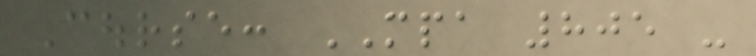Course: MPA 805 -
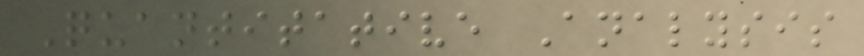Quantitative Analysis
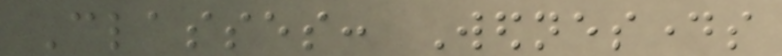Classes: Wednesdays
